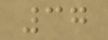37
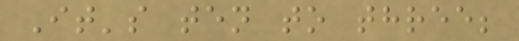It's ten to three;
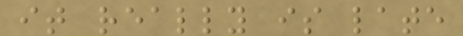it really is late
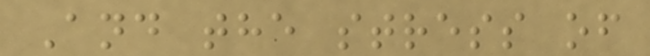And the stress of
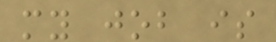my job is
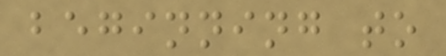beginning to
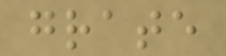grate
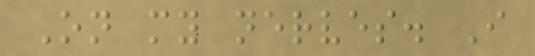On my nerves. I
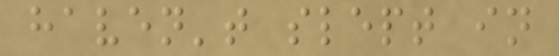haven't slept in
